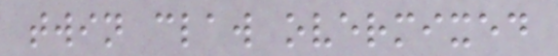twin claw overmixed
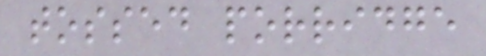tossed porridge
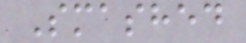Smashed
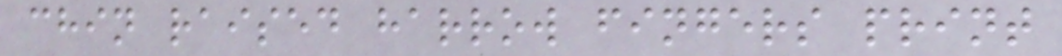chin raised harrow fingers print
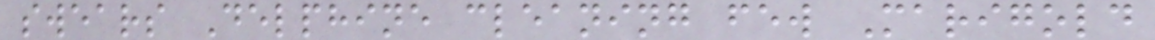swears Delphine cleaning few Marigold
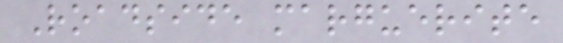Roadside marguerite
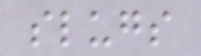slugs
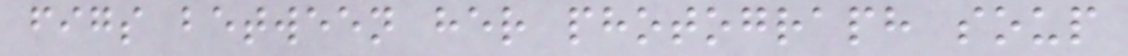figs between her photograph soup
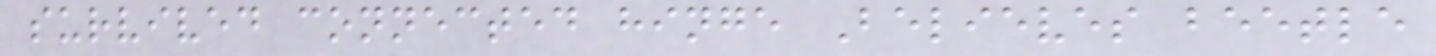survived connected hinge Believes beetle
